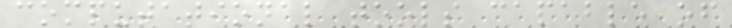computational tools capable of
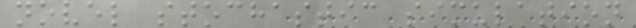novel stochastic simulation
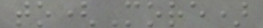to(More)
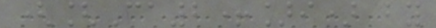([Ca2+]i) by
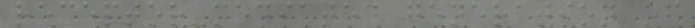receptor-mediated generation of
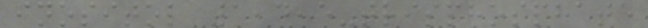inositol 1,4,5-trisphosphate
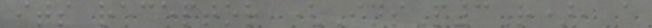its receptor (InsP3R), a
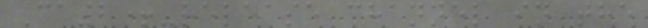Ca2+-release channel in the
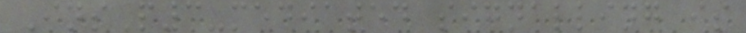InsP3-mediated signalling is
